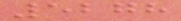5278
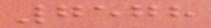7578
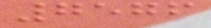7576
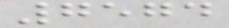7574
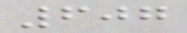607
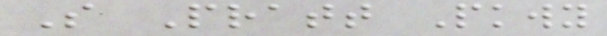S Pratt Pkwy
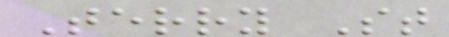Terry St
